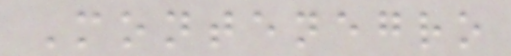Montenegro
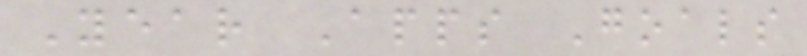Year Apps Goals
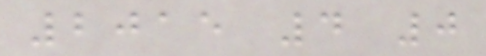2015 4 0
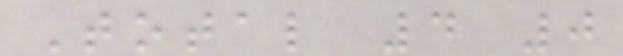Total 4 0
